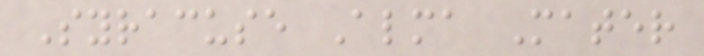Syracuse Alma Mater
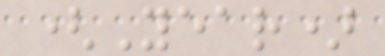(Year)
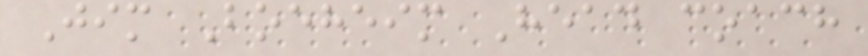Jim Boeheim Head coach
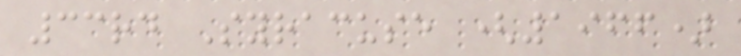33rd Syracuse (1966)
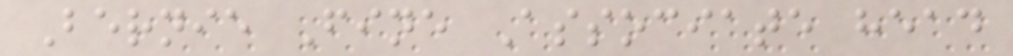Bernie Fine Associate head
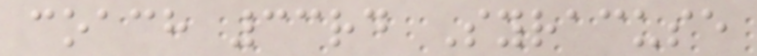coach 33rd Syracuse
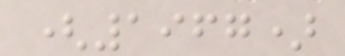(1967)
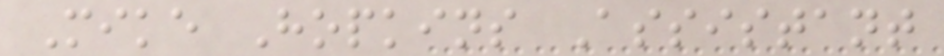Mike Hopkins Assistant
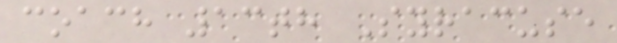coach 13th Syracuse
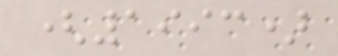(1993)
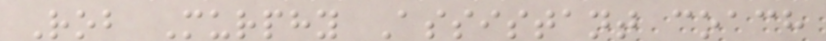Rob Murphy Assistant coach
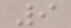9
